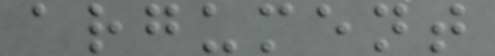argument
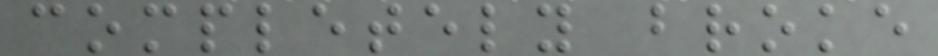completely broke
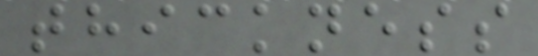thickness
